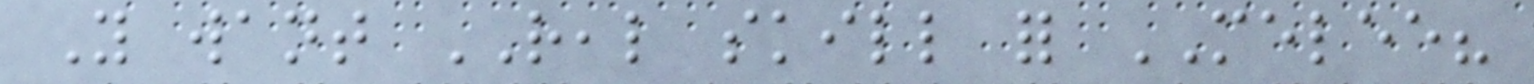You want REAL skill for MELEE?
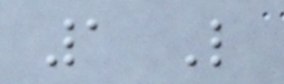1 Like
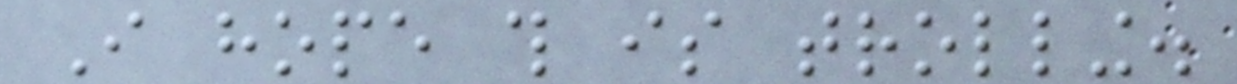I hope this is trolling.
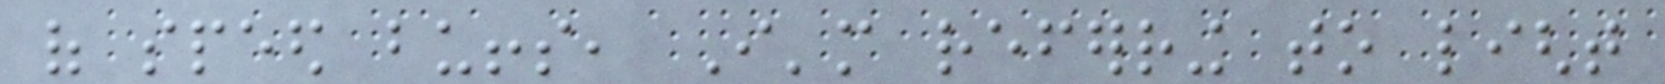of speed buffs, I'm referring to light
